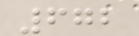672
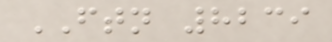FTN 8239
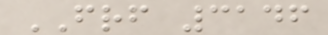FRF 3146
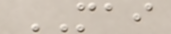MAI
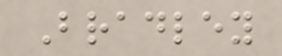Bradley
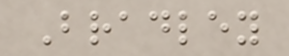Bradley
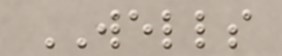WELLS
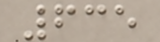635
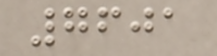7601
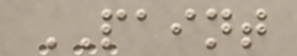PAINT
